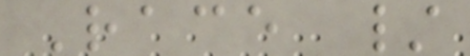Race /
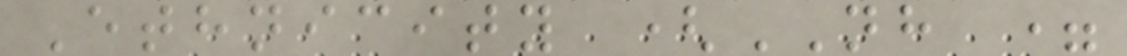Ethnicity (NH =
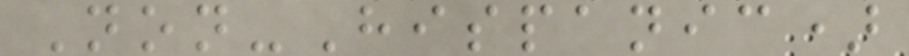Non-Hispanic)
